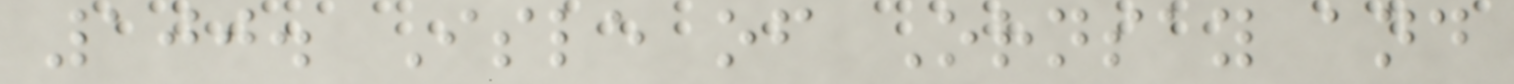100. Isle of Ornsay and
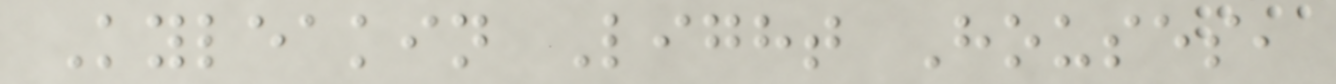Kyleakin Light Houses,
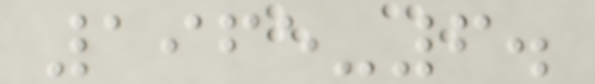1965-6.
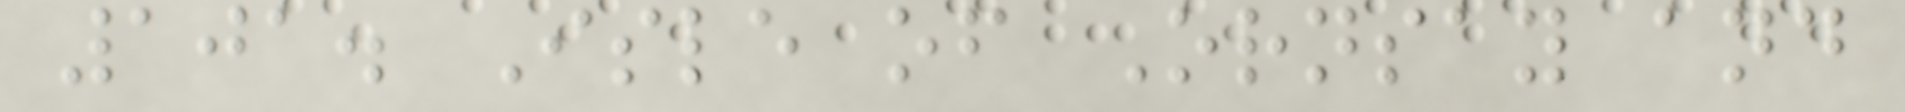101. Isle of Ornsay and
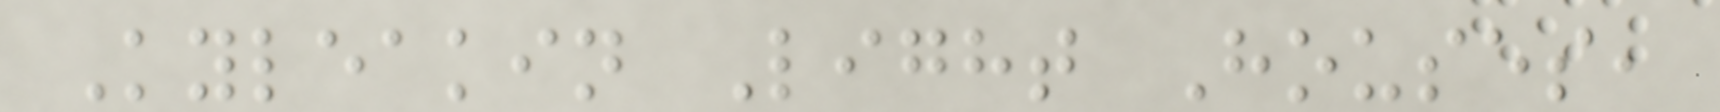Kyleakin Light Houses,
